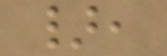},
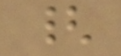{
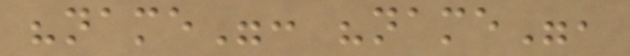"name": "name",
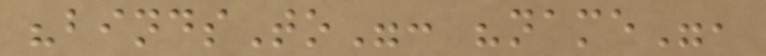"bindsTo": "name",
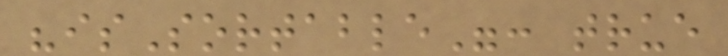"isSortable": true
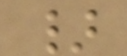}
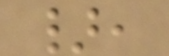},
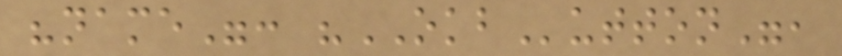"name": "OKButton",
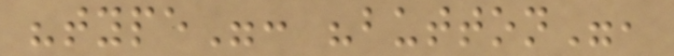"type": "button",
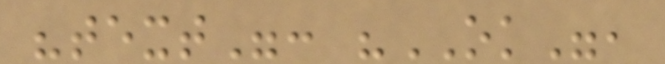"text": "OK",
